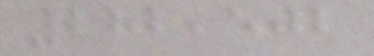282,502
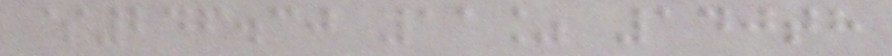$246.30 11% 140th
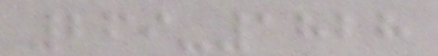269-1828
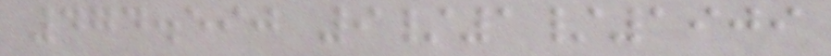474.590 9/1/1909
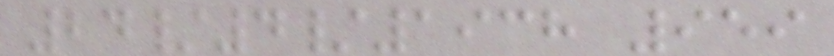24/4/1938 959
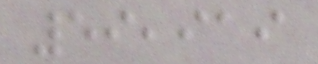59,919
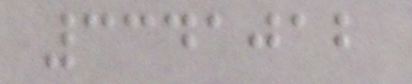3341012
